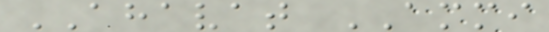AHAVAT AMMI
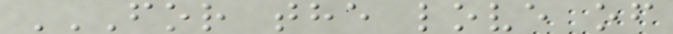FOR THE LOVE OF
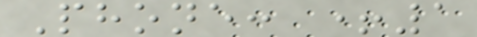Phone: +1
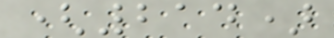(214)
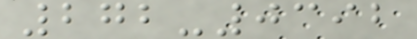272-0392
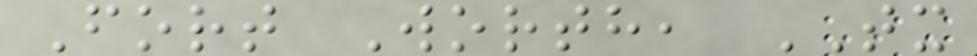Fort Worth, TX
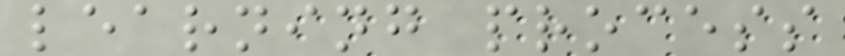learning process
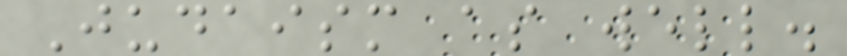Judaism as well.
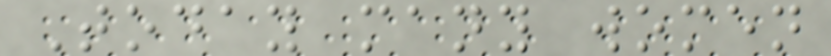Today many women
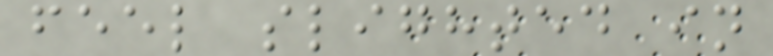feel slighted in
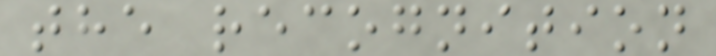the recognition
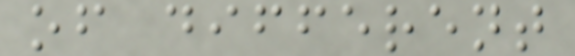of different
